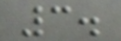3.
